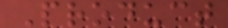Product
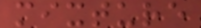mixture
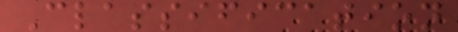Classification
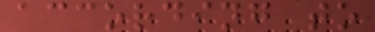according to
